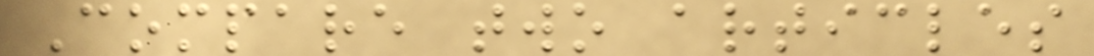Compare two articles
